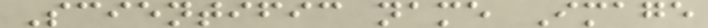Scientific name Image
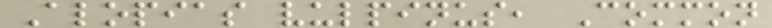Alopias vulpinus, Common
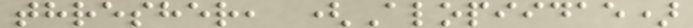thresher, (Alopiidae)
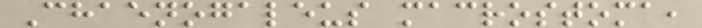Chaenogaleus macrostoma,
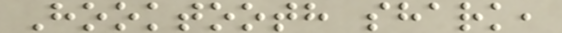Hooktooth shark,
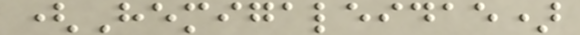(Hemigaleidae)
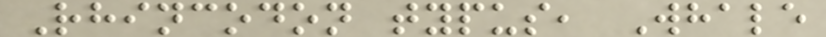Rhincodon typus, Whale
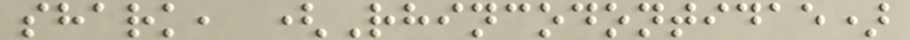shark, (Rhincodontidae)
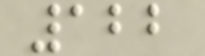122
